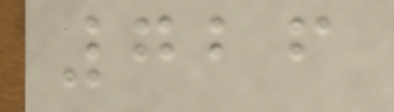726
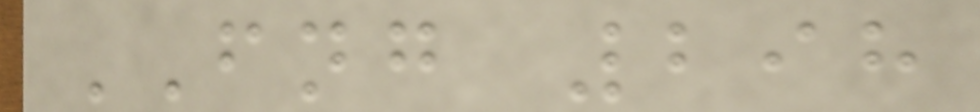FNG 298
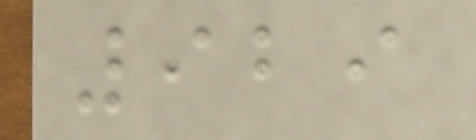929
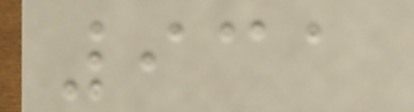931
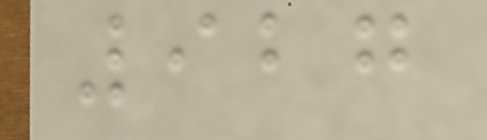927
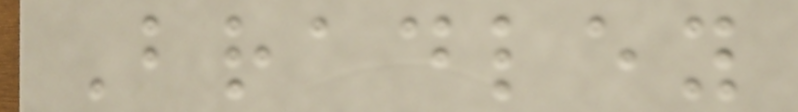Bradley
